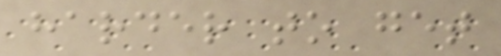harder to get
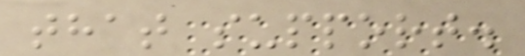that support.
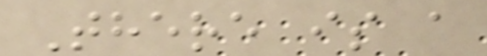There is a
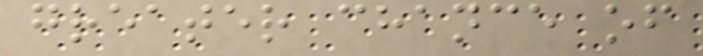greater chance of
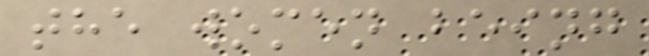the women being
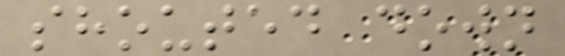shouted down
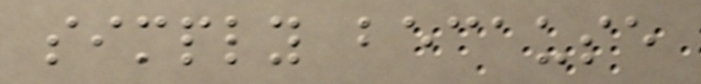simply because
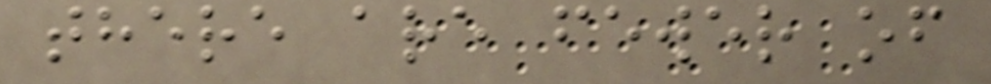there are fewer of
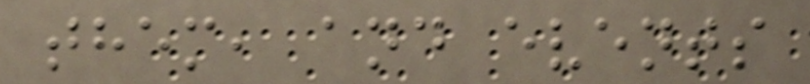them, and events
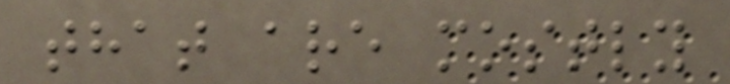that are mostly
